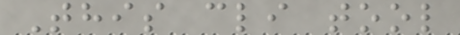This cli tool
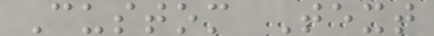Custom Text
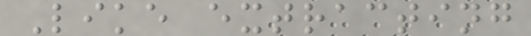Like extracting
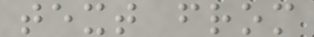text from
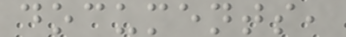documents,
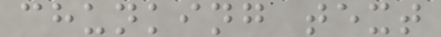chunking text
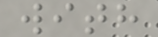with
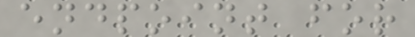endpoint for
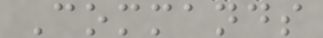Commands
